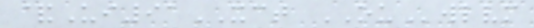&Ui91XCT OUwlvm
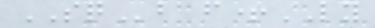SQb f+LY
